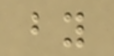by
